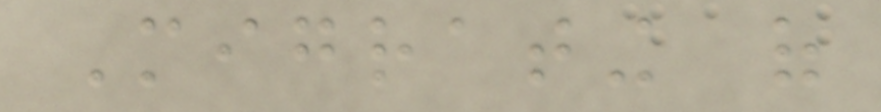Migrating of
